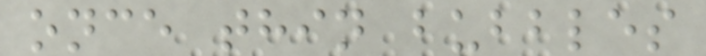once thin bubbles
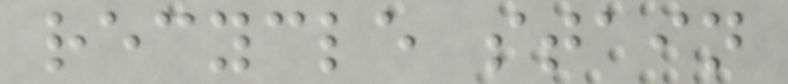recycle stain
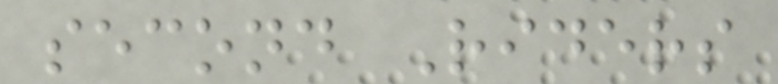second Riders
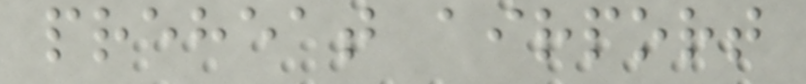preheat airport
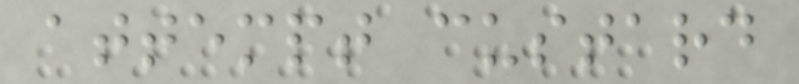attempt custard
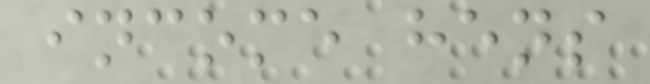income hens
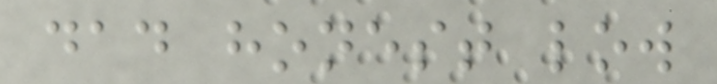dad honest low
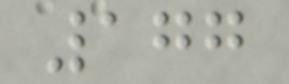177
